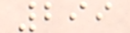299
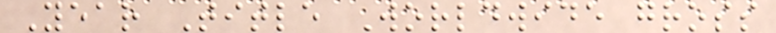Year Title Worldwide gross
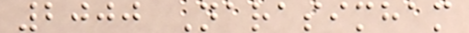2000 Narasimham
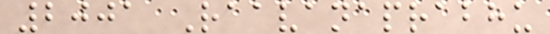2001 Raavanaprabhu
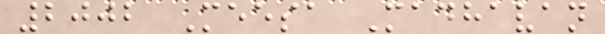2002 Meesa Madhavan
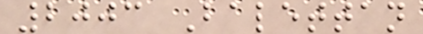2003 Balettan
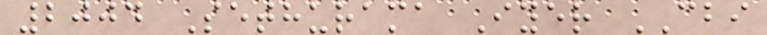2004 Sethurama Iyer CBI
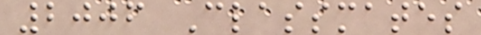2006 Classmates
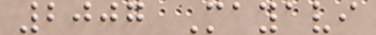2007 Mayavi
